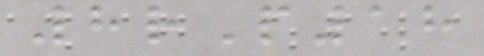8rP18
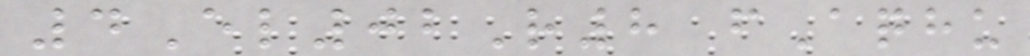4El02R8 fAqhu
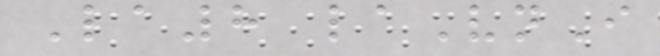La8 laVnI
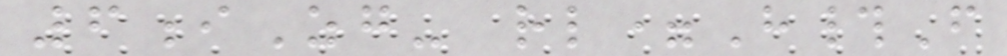6iZg- rl=H#F
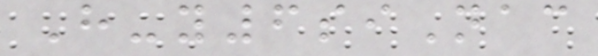H-y6siNac
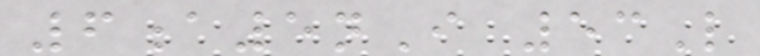6a5nI 53L
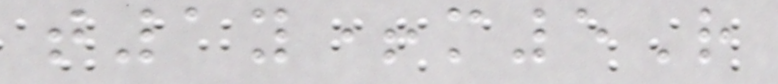t1y+m5R
